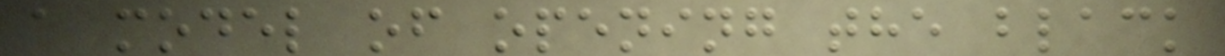a model of opening the black
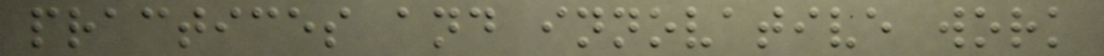practices and innovative work
